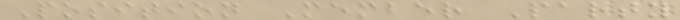Position Member Party
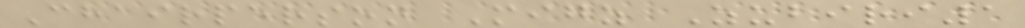Chairperson Migz Zubiri1
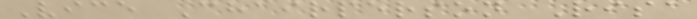Vice Chairperson Risa
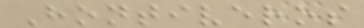Hontiveros
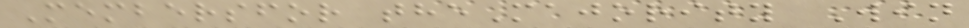Membersfor theMajority Win
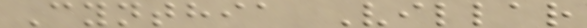Cynthia Villar
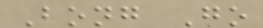Bong Go
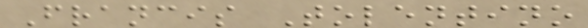Francis Tolentino
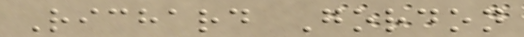Richard Gordon
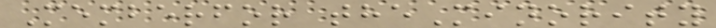Memberfor theMinority
